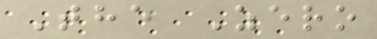The Zero
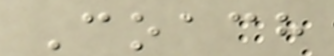Coach
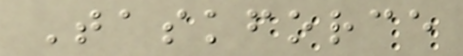Taskforce
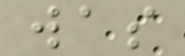was
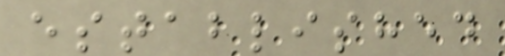established
